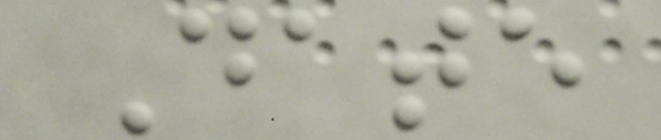Date
